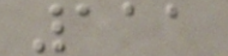111
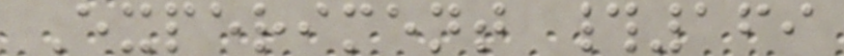Experiment #169
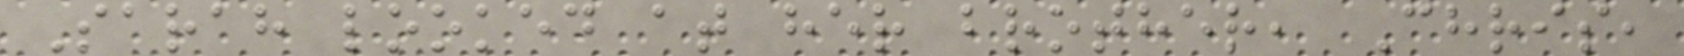Sarah looked at her brother, Chris,
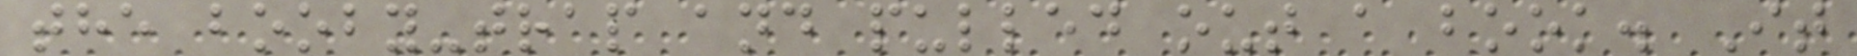the booby-trap and pulled out a book. It
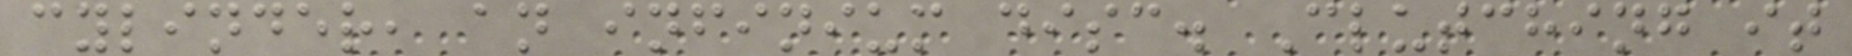cylinder, an infinium disc. Clutching it
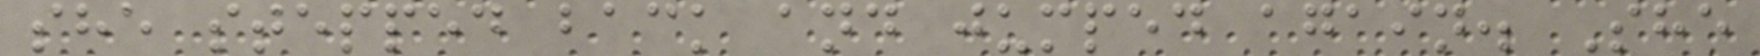she stepped back and jumped again. She
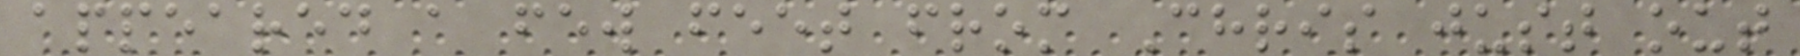appeared a few feet from Chris just out
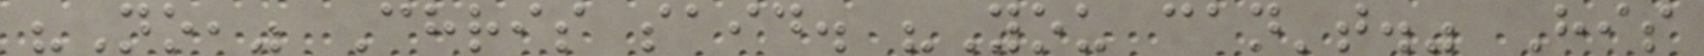"No," Chris said. "You can't." His
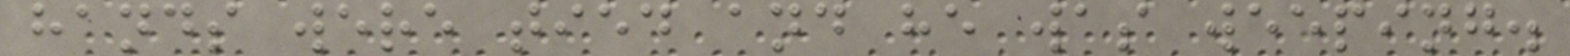hands were tied and he was weeping.
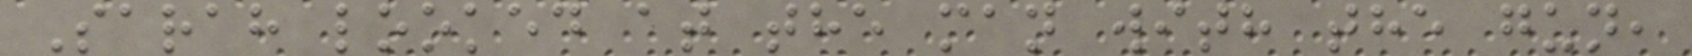Sarah looked at the man with the gun,
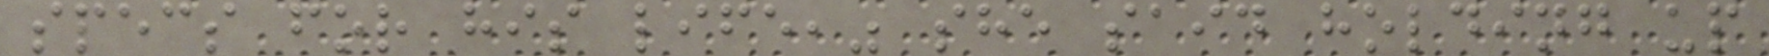specs for his life," she said holding up
